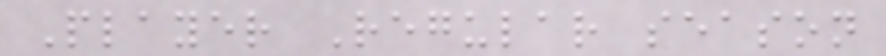Player Regular season
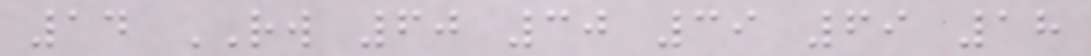14 RW 60 30 39 69 18
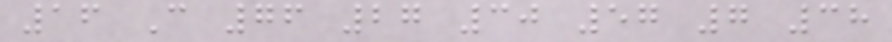16 C 76 27 30 57 7 38
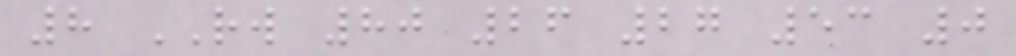8 RW 80 26 27 53 0
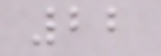22
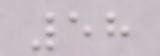58
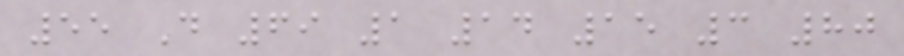55 D 69 1 14 15 3 80
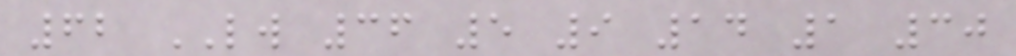62 LW 36 5 9 14 1 30
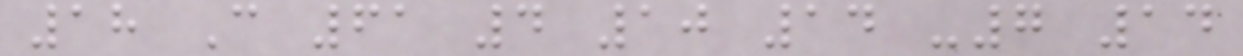18 C 61 4 10 14 -7 14
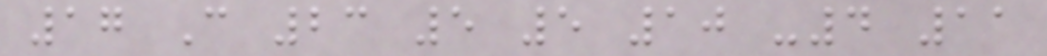17 C 23 5 5 10 -4 11
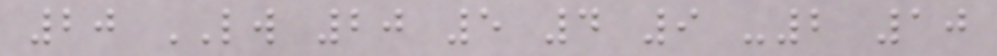20 LW 20 5 4 9 -2 10
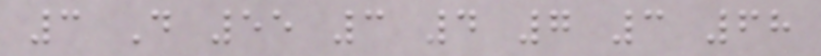3 D 55 3 4 7 3 68
